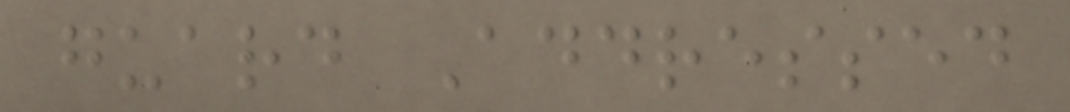guard Addressed
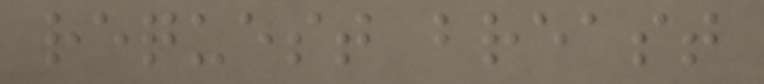request breast
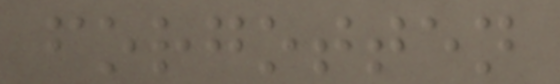forgotten
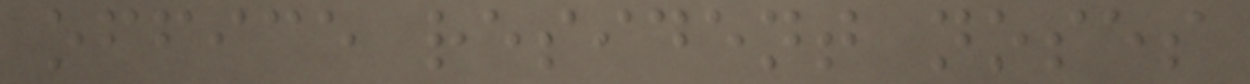office resident noses
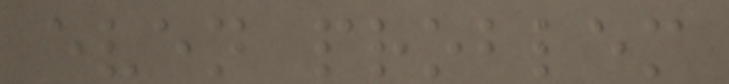even problem
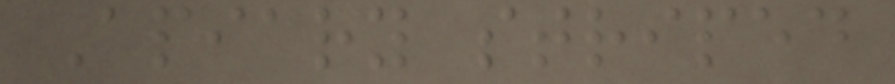Apiary striped
